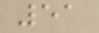51
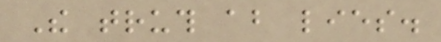The truth about lies.
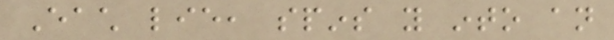Each lie, spins you into an
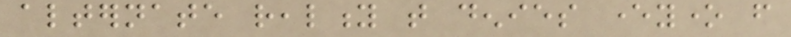alternate reality that denies everyone from
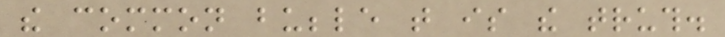the common bubble that is the truth.
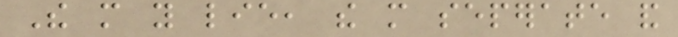The more you lie, the more seperate and
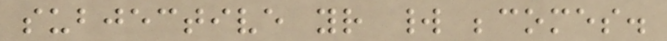subjective your world becomes.
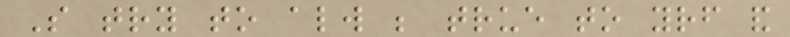So try to always be true to yourself and
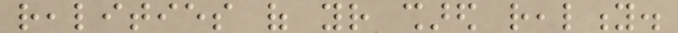realities of your shared reality.
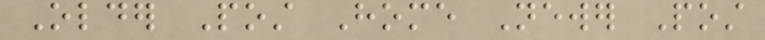Older Post Home Newer Post
